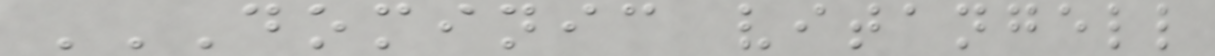DOMINIC VITANGELL
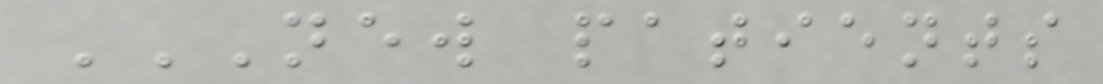NEW PATIENTS
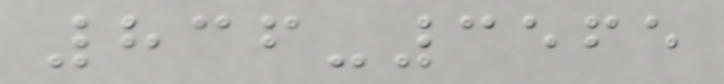836-3565
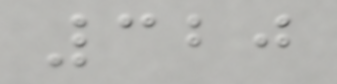320
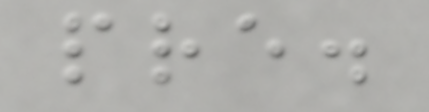pre.
